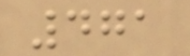471
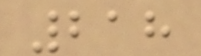218
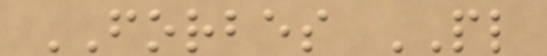FORBES PL
